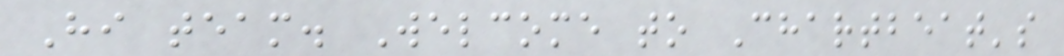Hi team. Welcome to Chartbeat's
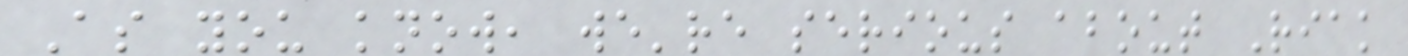As you know, we're serious about Riak
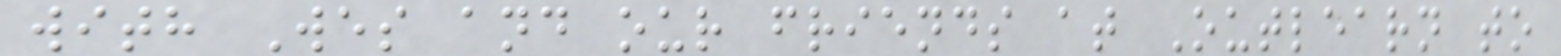with Wes and our friends at Outlearn to
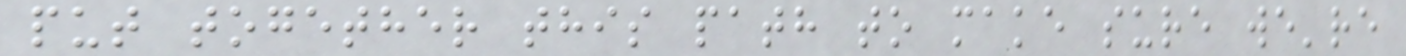put together this path to make sure we're
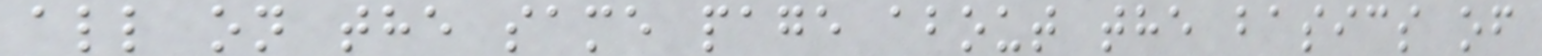all on the same page about the basics of
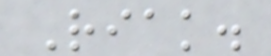Riak.
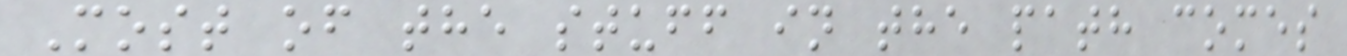Most of the stuff in the path comes
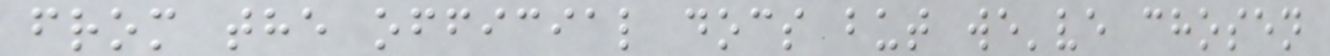from the official docs but we've chosen
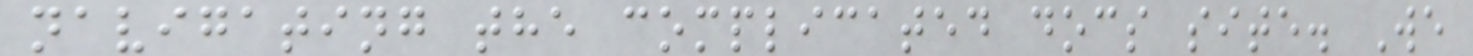navigating the complicated docs site. We
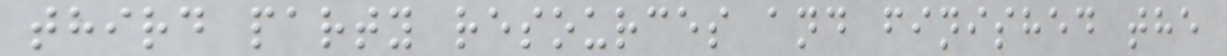third party resources and finished the
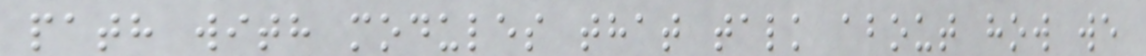path with modules that talk about how we
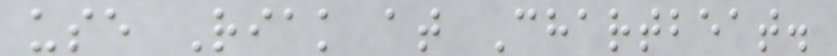use Riak at Chartbeat.
